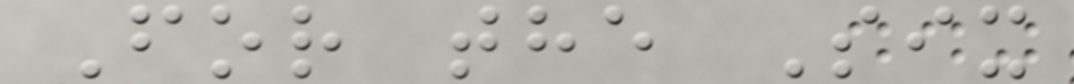For the Six
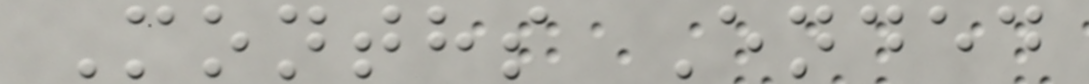Months Ended
